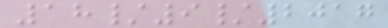18/9/2017
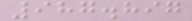987.897
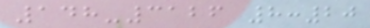148-3126 8:20
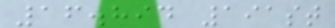16.894 191st
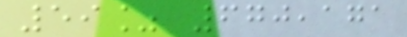59% 670,171
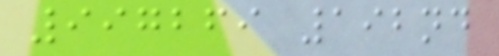997269 192nd
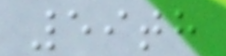59th
